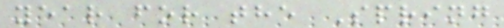year for the Spring
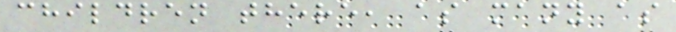children there, as many as
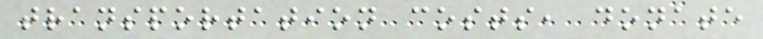transportation costs, donate
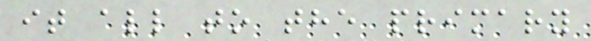it all to the primary
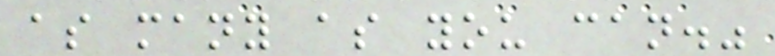as many as you can."
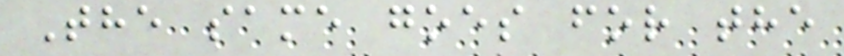The same goes for the
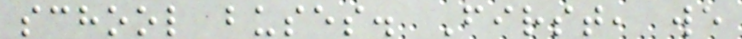school buses. First, we
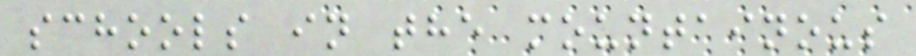schools in the mountainous
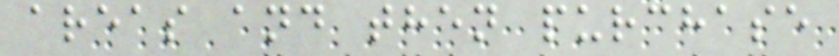areas and then purchase
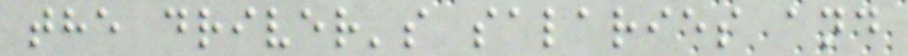the driver's salaries and
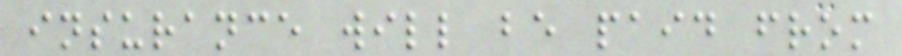insurance will be paid from
